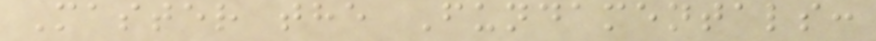Master the Fundamentals:
